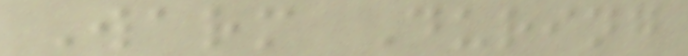Warm During
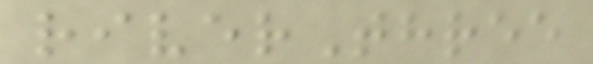riverThree
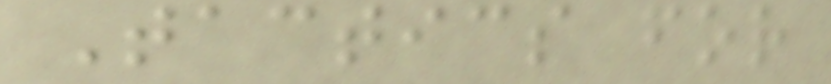Tactics for
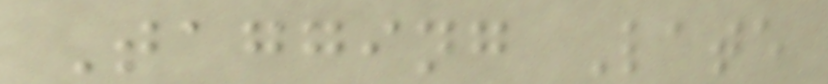Tagging Late
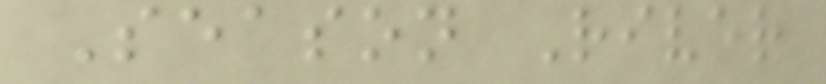Season River
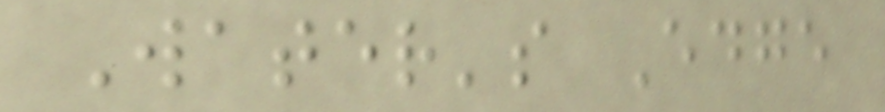Water's Edge
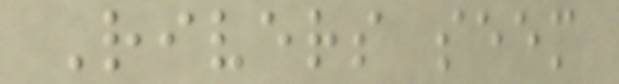Rivers seem
